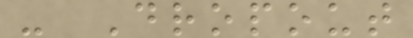- Dropout
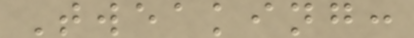Tweaking:
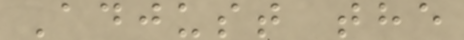Adjust the
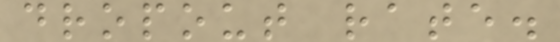dropout rate.
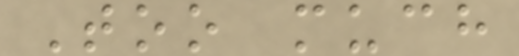Too much
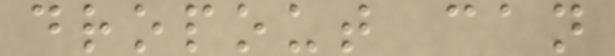dropout can
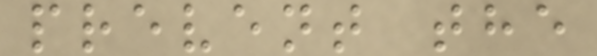prevent the
